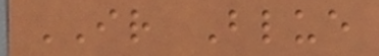IR Blue
